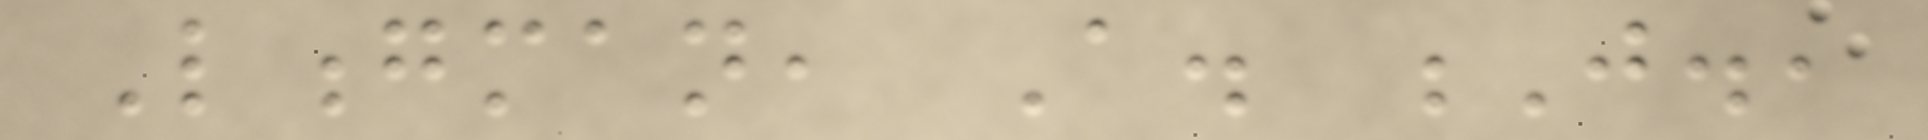Longman, A. J.,
